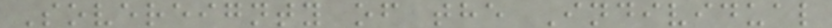Sovereignty of the Individual
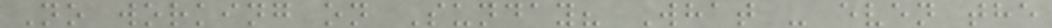No working on Sunday? What - even the
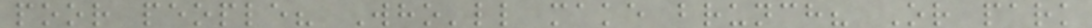poor people? Who'll make brunch? Or park
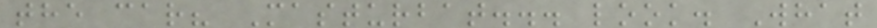the car? Masturbat... look. What
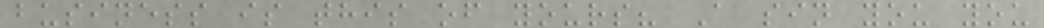business is this of yours? A sin you you
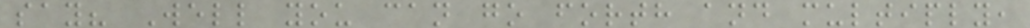say? Well you can go forth and multiply,
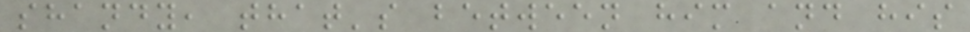shandy, that's between him and his
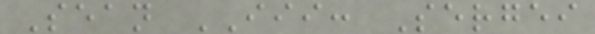Sean III: Sergei
